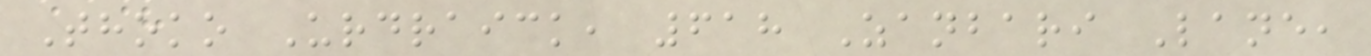Thoko Urdraick, 618 Zanbari Lane,
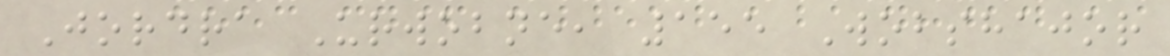Jordra Urwobne, 155 Wobshajor
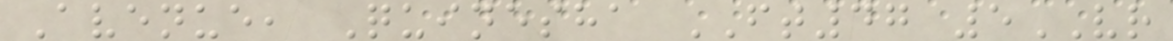Avenue, Quinesha FT47 5VR
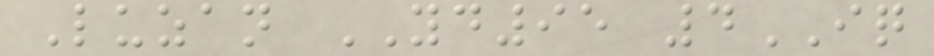Luzan YD95 4IQ
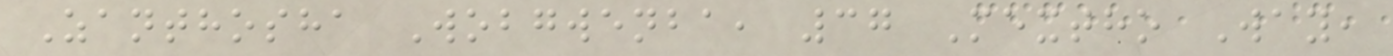Zanthosha Wobgwenba, 37 Mextho Way,
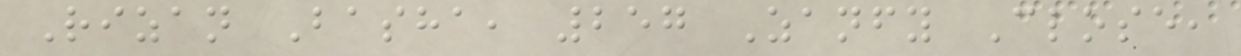Rizan Basha, 257 Zanfy Close,
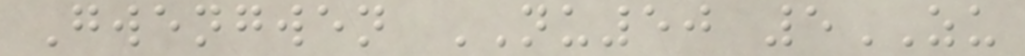Gwengwen NU50 5ZU
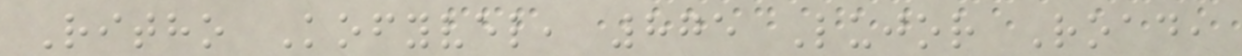Ritho Kofyvel, 875 Lujor Road,
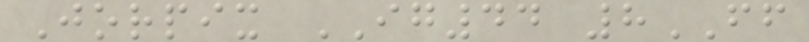Jorpix IG44 8FF
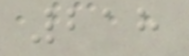218
